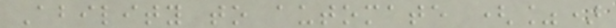Ability to automate (%)
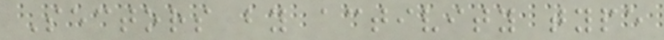Sectors by activity type
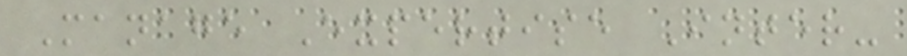Manage Expertise Inter-
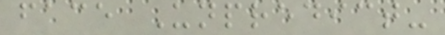face Unpredict-
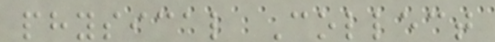physical Collect
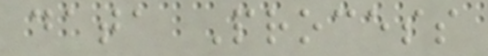data Process
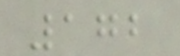172
